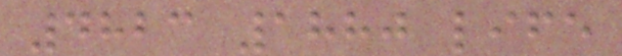4823 1880 life
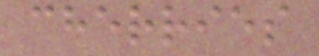cherries
